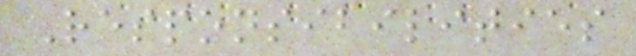Responsibilities
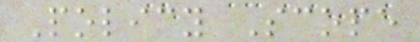Policy Scope
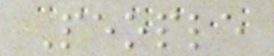People
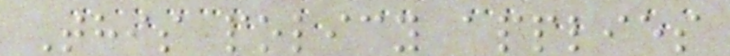This policy applies
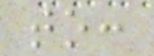to:
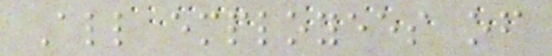All employees of
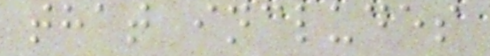that includes
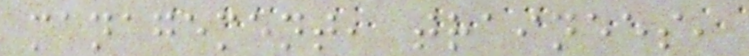management, trainees,
